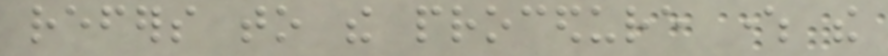refers to the procedure where the
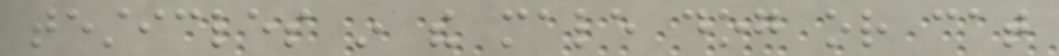testicles in the male dog or cat
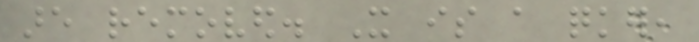are removed. It is a quicker,
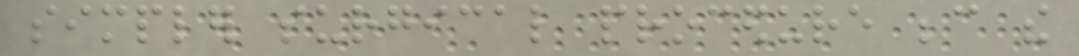simpler surgical procedure because the
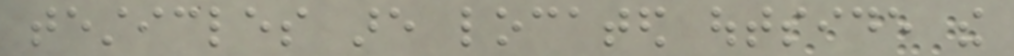testicles are located outside the
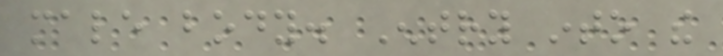male body. Entry into the
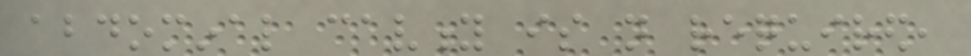abdominal cavity is not required,
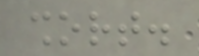short.
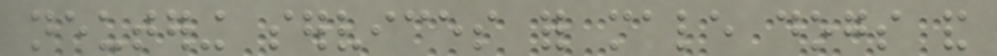neutering services for male dogs and
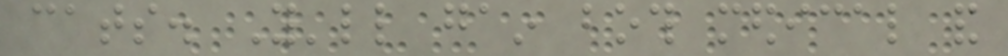cats. You'll gain both medical and
